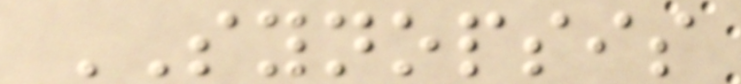SYNOPSIS
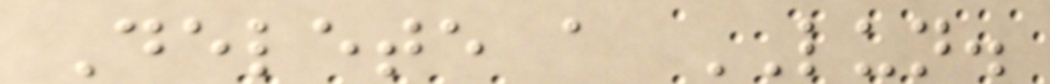Delete a LUN.
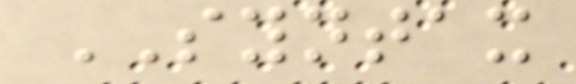SYNTAX
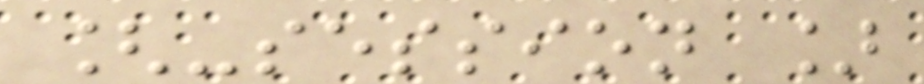[-session ]
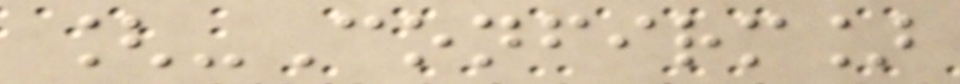[-Confirm]
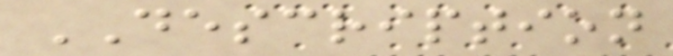DESCRIPTION
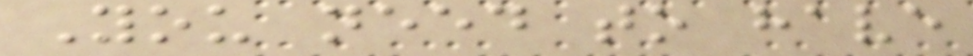You need to have
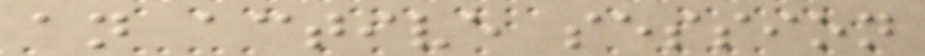an active session
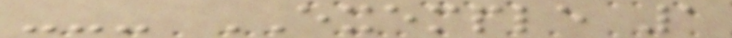--- EXEMPLE 1
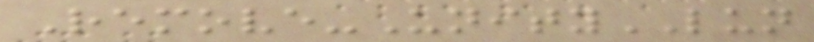Remove-UnityLUN
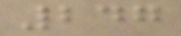247
